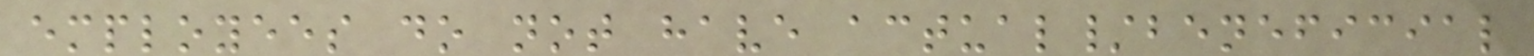employees do not have actual/beneficial
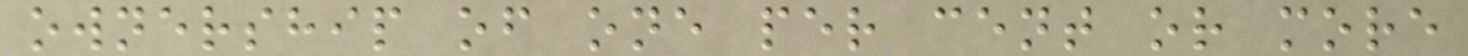ownership of one per cent or more
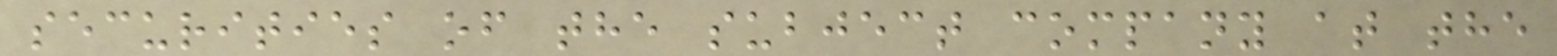securities of the subject company at the
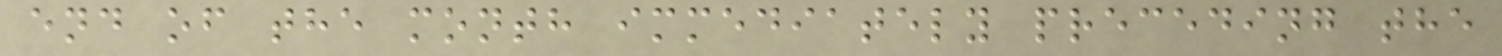end of the month immediately preceding the
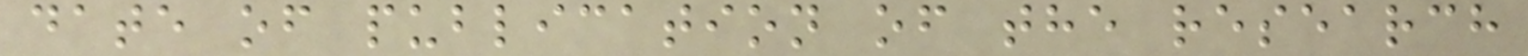date of publication of the research
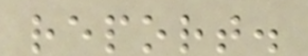report.
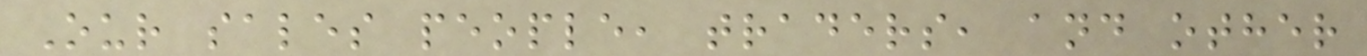Our sales people, traders, and other
